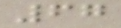67
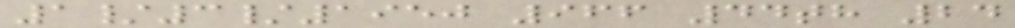1/3/1950 966 44th 24
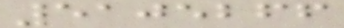5105266
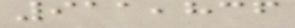911,836
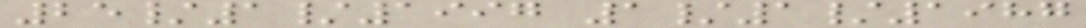25/1/1997 1/1/1987
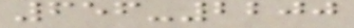656-2200
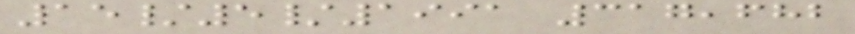15/5/1991 317,682
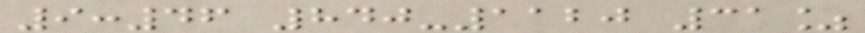9:46 840-1120 31%
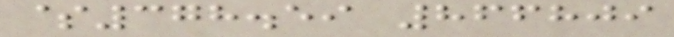$378.59 866809
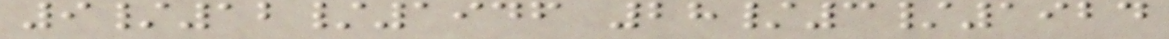9/12/1946 28/3/1924
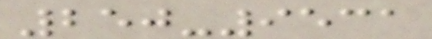250-9531
